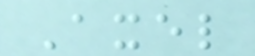Axel
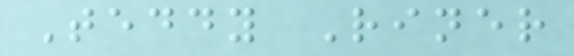Teddy Riner
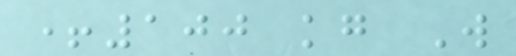+100 kg W
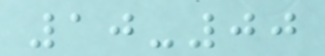10-00
